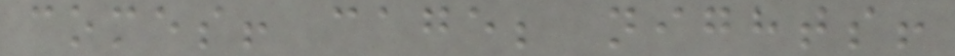comes! cage; nights!
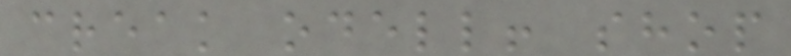creak odell! shop
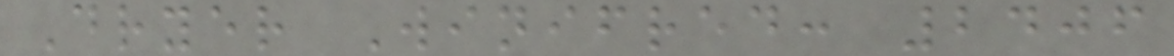Dryer Winifred: 2406
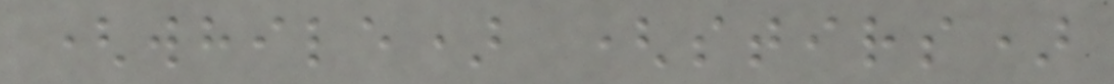(while) (stirs)
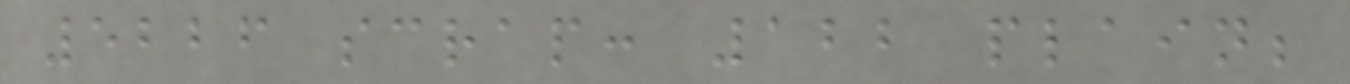5226 scrap: 122 plain;
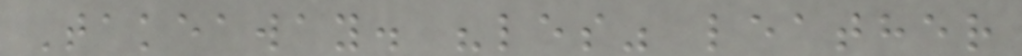Takeaway. "les" leather
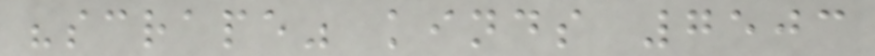"scrape" kinds 7503
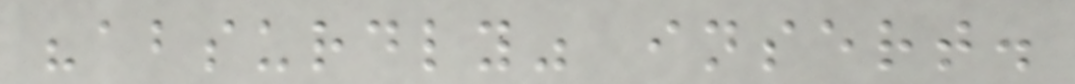"absurdly" insert.
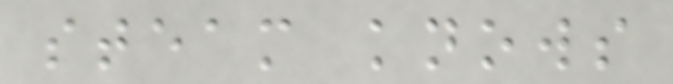steam knows
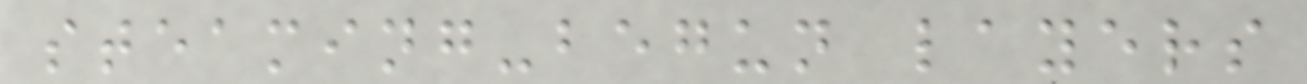steaming-begun layers
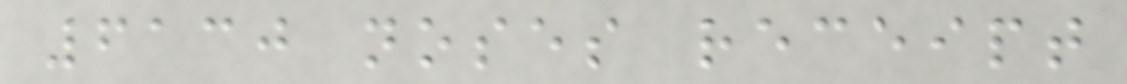6130 noses receipt
